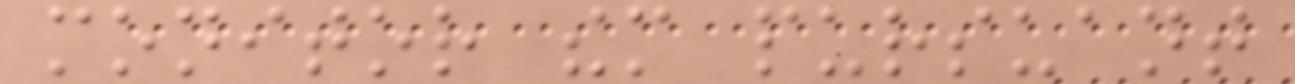monitor them pursuant
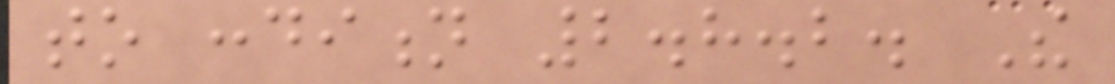to condition 2.8.2. The
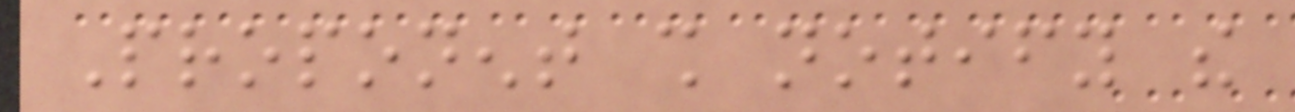Proponent shall notify the
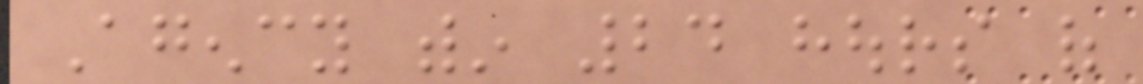Agency within 24 hours of
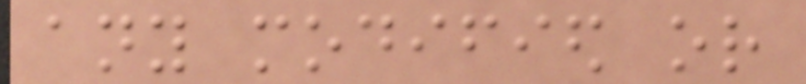any modified or
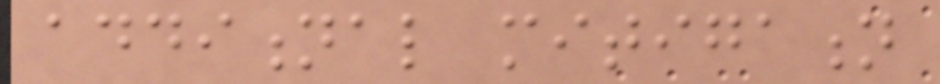additional mitigation
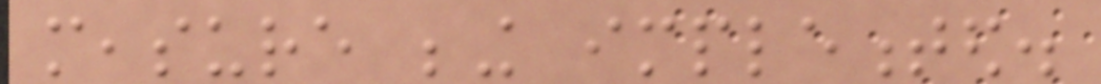measure being implemented.
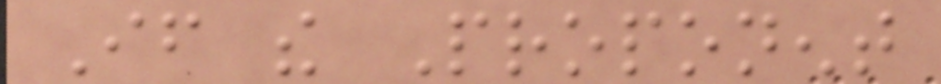If the Proponent
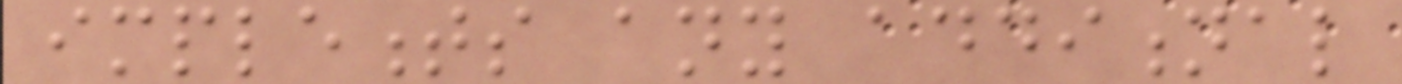implements any additional
